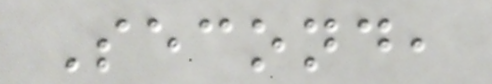Second,
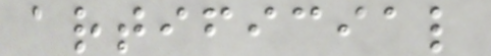artificial
